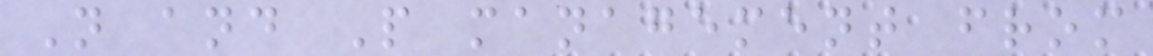N and P management from
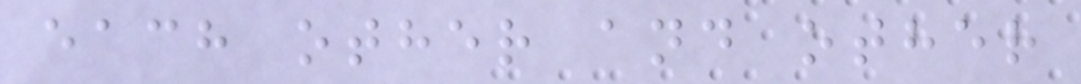each other and other
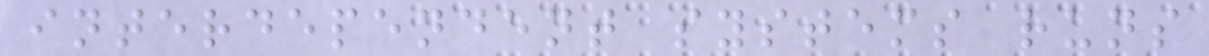interdependent systems runs
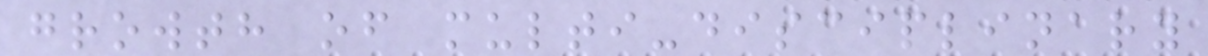growth of multi-disciplinary
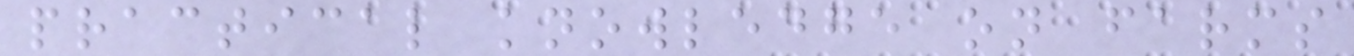practical knowledge on farms
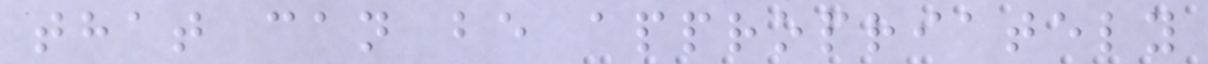that can be appropriately
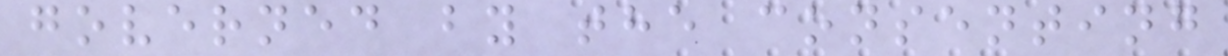governed by the consenting
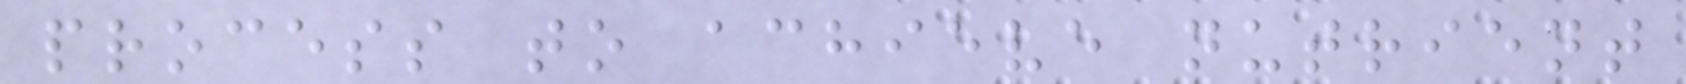process to achieve nutrient
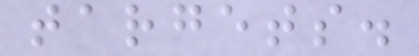targets.
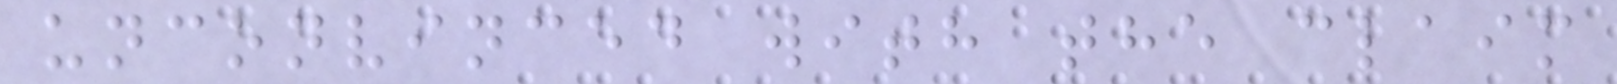unconvinced with the claim
